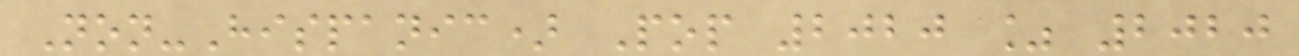Non-Hispanic) Pop 2020 % 2020
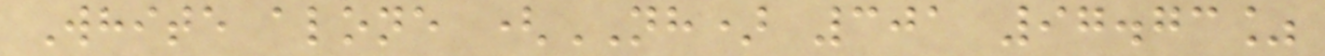White alone (NH) 301 97.73%
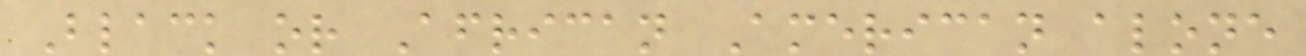Black or African American alone
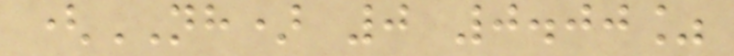(NH) 0 0.00%
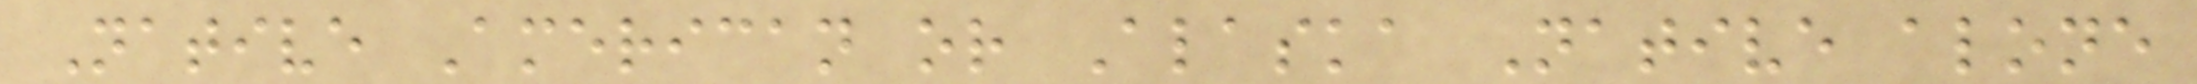Native American or Alaska Native alone
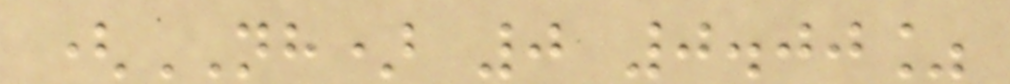(NH) 0 0.00%
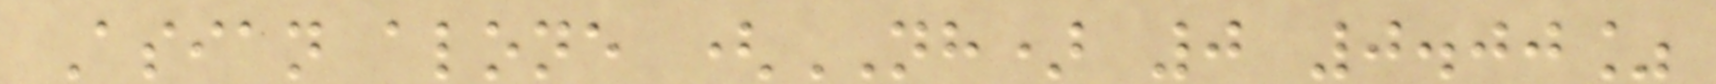Asian alone (NH) 0 0.00%
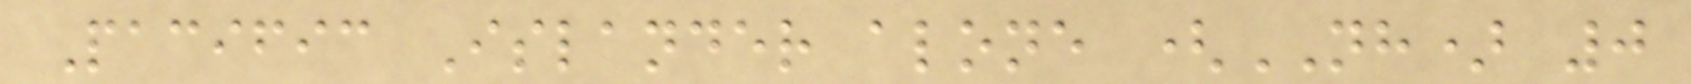Pacific Islander alone (NH) 0
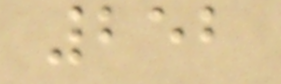252
